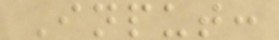Input:
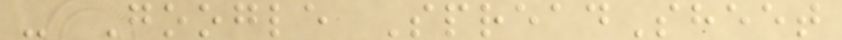- Google SpreadSheet
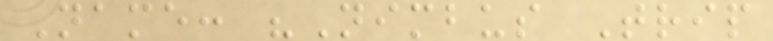Name: "Nimbus Trip
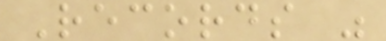Records "
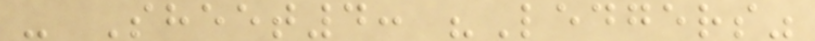- Sheet4: "Ledgers"
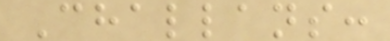Challans:
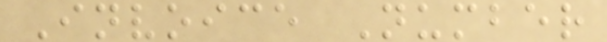Invoice Number
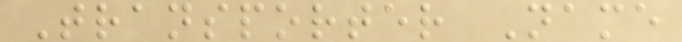Transporter Name
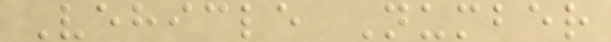Vehicle Number
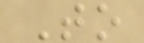To
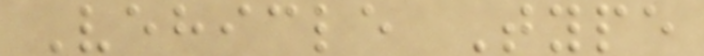Vehicle Type
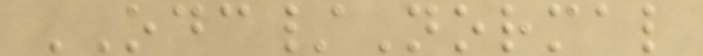ODC/Normal
